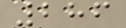286
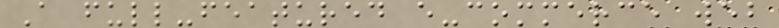A full-featured e-commerce web
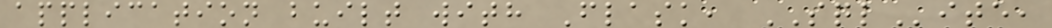application built with Flask, SQLite,
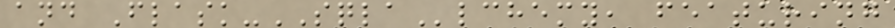and Flask-SQLAlchemy, featuring
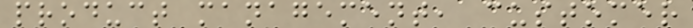product management, customer
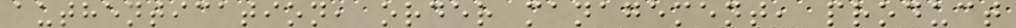authentication, order management, product
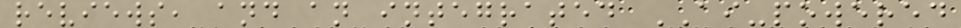reviews, and an integrated AI-powered
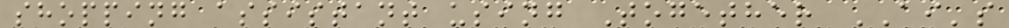shopping assistant using Together AI's
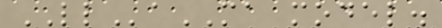LLaMA model.
